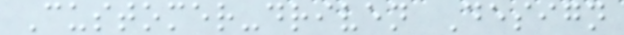Customer-driven Design
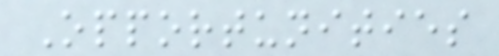Opportunities
